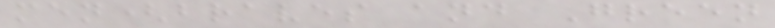men(braves and Green
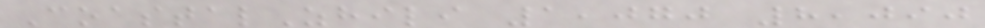CoastalZhili 1,070 8,090
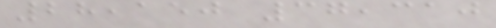28,150 37,310
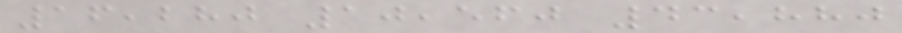16,280 10,560 43,880
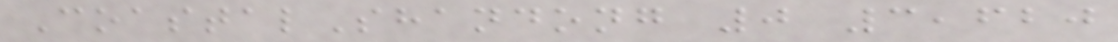CoastalShandong 0 3,620
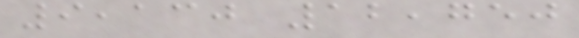9,130 12,750
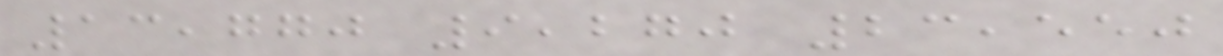13,770 9,270 23,550
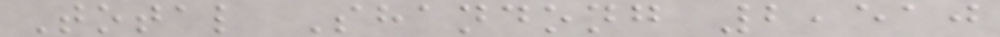Total Shandong 2,510
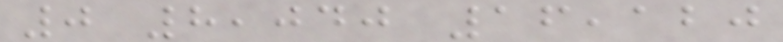0 8,040 16,120
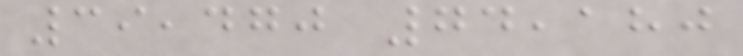39,470 74,180
